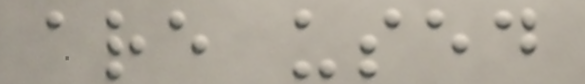are used
